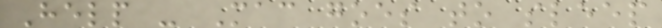Help - Mac goes to sleep
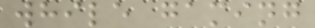while gaming
